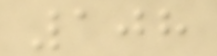108
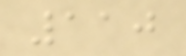110
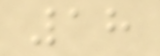18
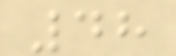48
